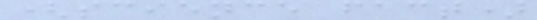(science fact)
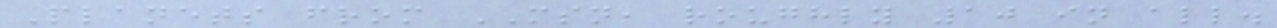Planets from MSN, roughly 10 in all.
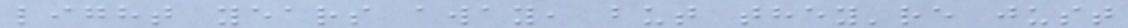light years away, but they're just
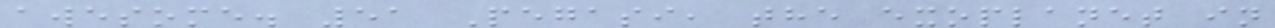awesome. 51 Pegasi, the exoplanet in
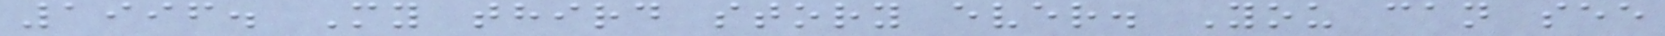1996. My third story ever. You can see
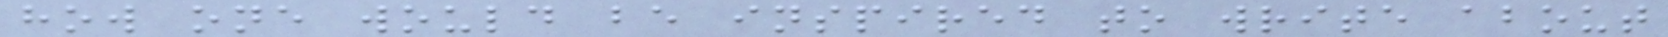how one would be inspired to write about
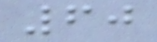60
